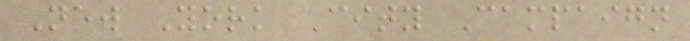New York City Campaign
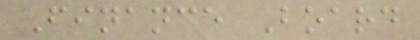Finance Board
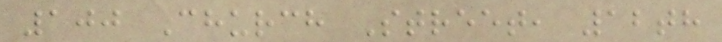100 Church Street, 12th
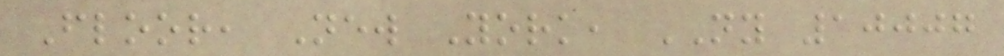Floor, New York, NY 10007
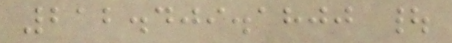212.409.1800 |
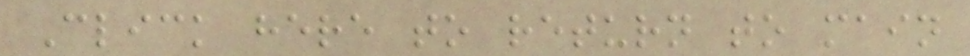Click here to return to main
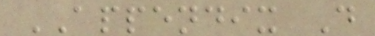APPENDIX D
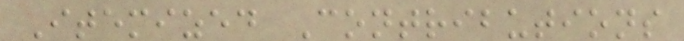Itemized Contributions
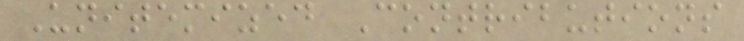Unitemized Contributions
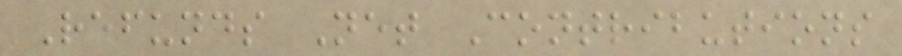Refunds Net Contributions
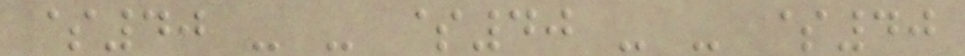$40 - - $40 - - $40
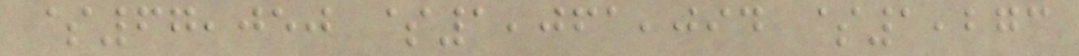$67,050 $1,061,094 $1,273
